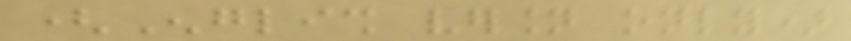(English version only)
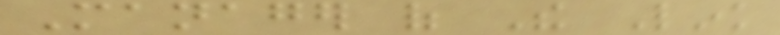Manager of The Link
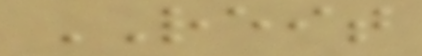REIT
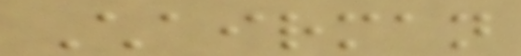Chairman
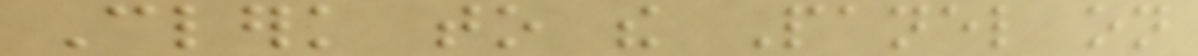Clerk to the Panel on
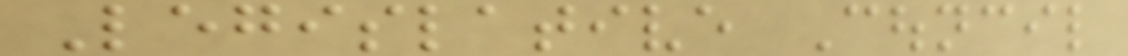Legislative Council
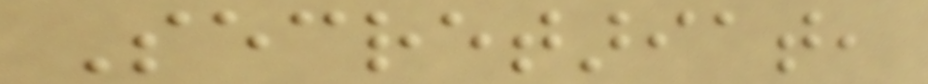Secretariat,
